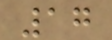17
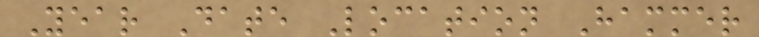Year Date Location Hammer
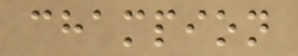champion
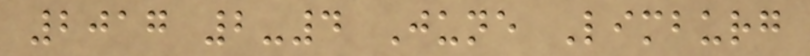2017 2-4 June Limburg
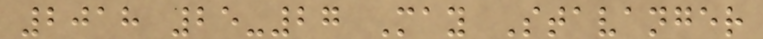2018 25-27 May Stavanger
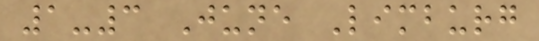1-3 June Limburg
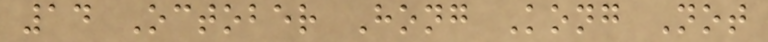14 October Hong Kong Not
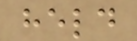held
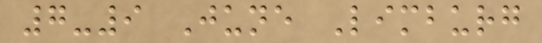7-9 June Limburg
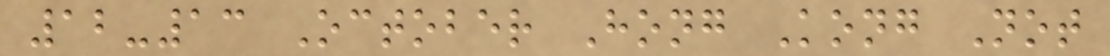12-13 October Hong Kong Not
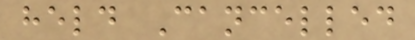held Cancelled
